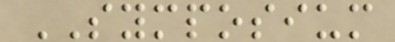SYMPOSIUM
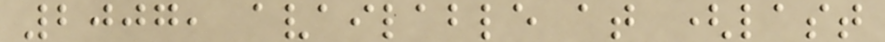2007, available at (last
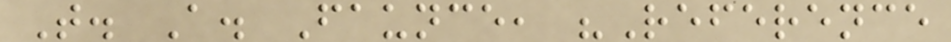T. A. Faunce, "Reference
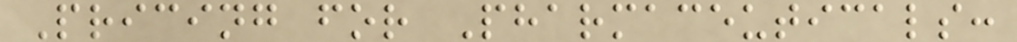Pricing for Pharmaceuticals:
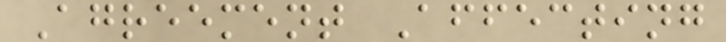Agreement Affecting
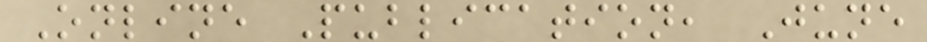Online Publication, June
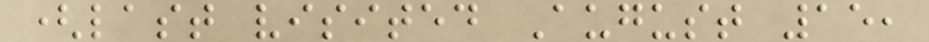(last visited August 15,
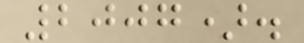2007).
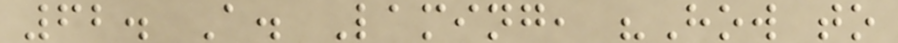62. A. Laming, "How to
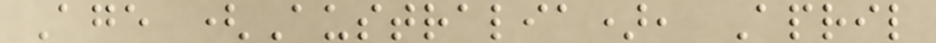Age (Australia), April
